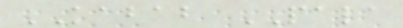KABAB PALA
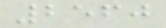2560
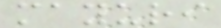mayuri
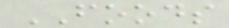FOODS
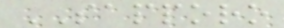SAPPORO
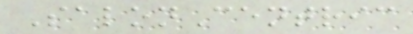SalonCentric
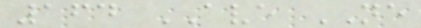164 AVE NE
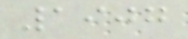1907
